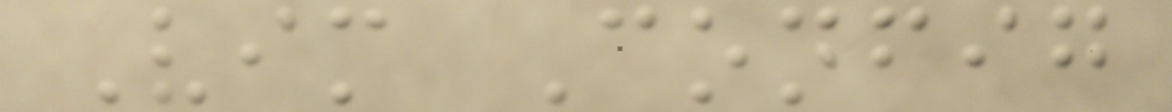Vim Config
